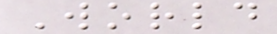World
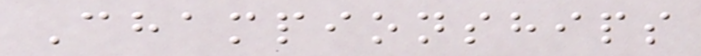Championships
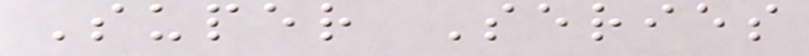Super Series
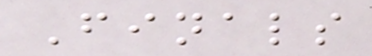Finals
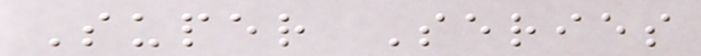Super Series
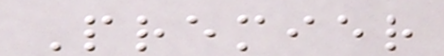Premier
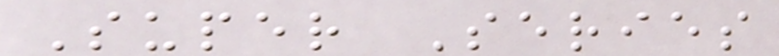Super Series
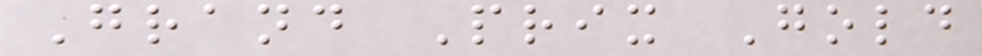Grand Prix Gold
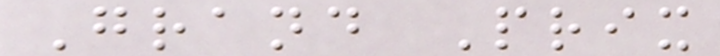Grand Prix
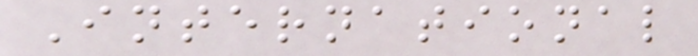International
